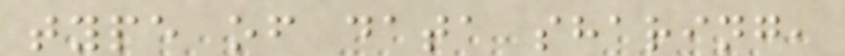type of data sharing,
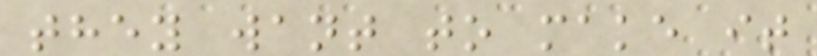they want to make it
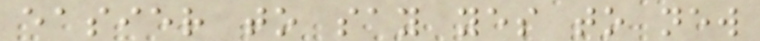easier to say yes to new
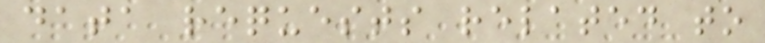data requests related to
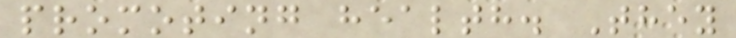promoting health. They
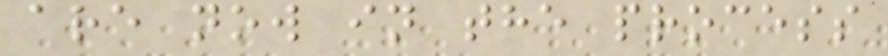are now in the process
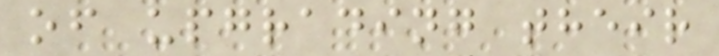of upgrading their
